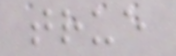true
